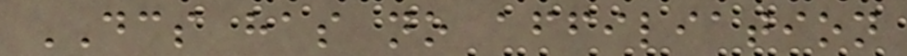DCS has no affiliation
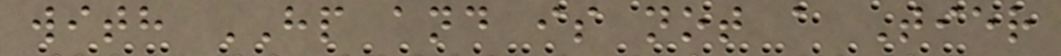with HP and is not a Tier
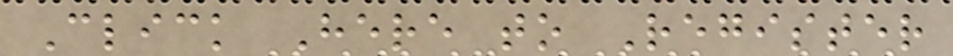Click Here to Register
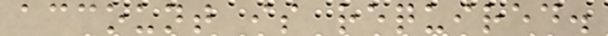account is required.
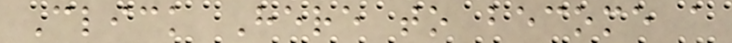Click Here to become a
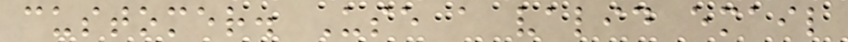customer. Use a valid email
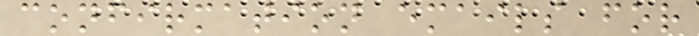confirmation emails for
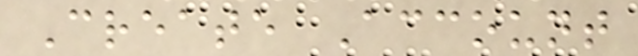Create Account
